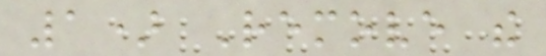1) Remove the
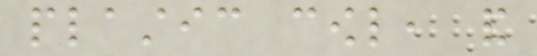plastic cowl, and
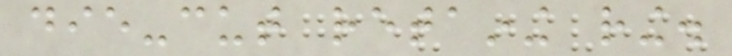die-cut retaining ring.
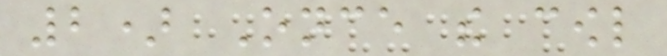2) Once the cowl
